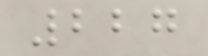227
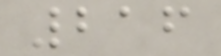216
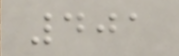401
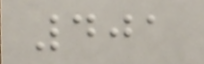401
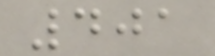401
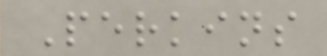Perkins
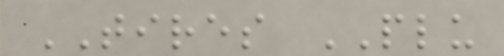TIRES PLU
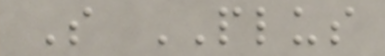S PLUS
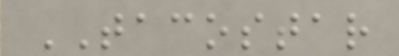TACOSTAR
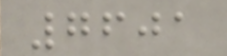7601
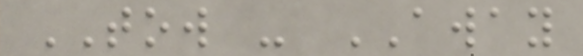TOW - AWAY
